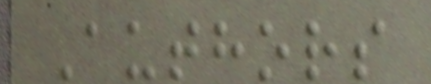Authors
